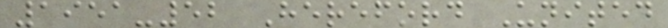1951-52 Hereford United
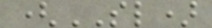(SL)
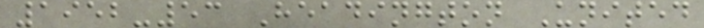1952-53 Headington United
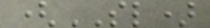(SL)
